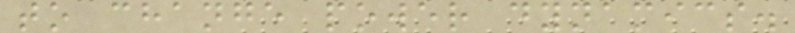to change power dynamics.
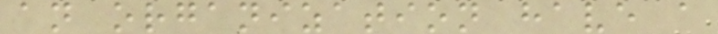an organization have a
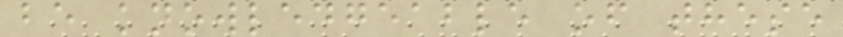be knowledgeable of these
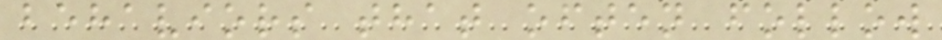behaviors that often follow
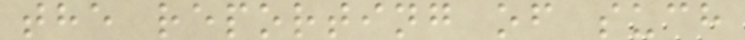the reporting of such
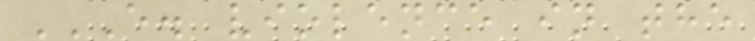E. VIOLENCE IN THE
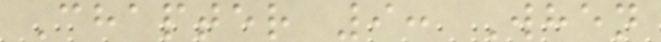Chapter 9: When
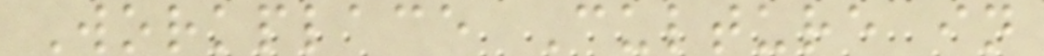Workplace Culture in
